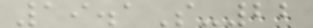19.1S-22
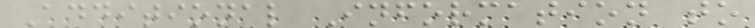Additional Information to
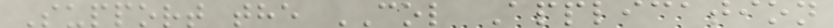Support the COL Application
